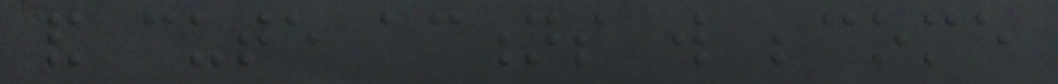and cute actions will become
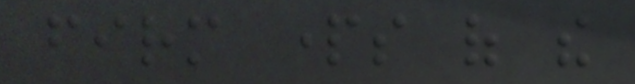firm parts of the
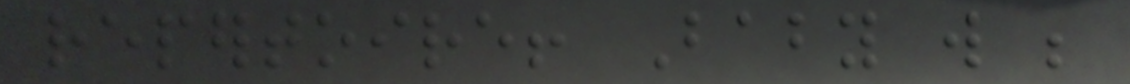repertoire! Baby will be
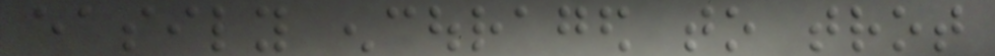easily encouraged to trot
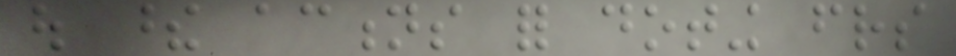out these actions for doting friends
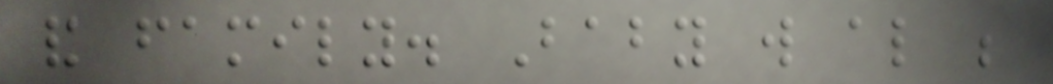and family. Baby will also be
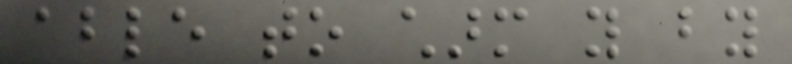able to charm you by
